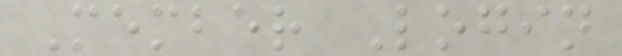Member Login
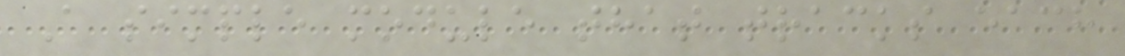A simple module that tracks each
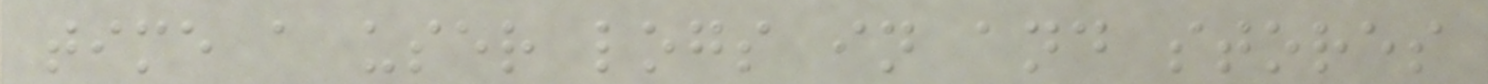time a user logs in and stores
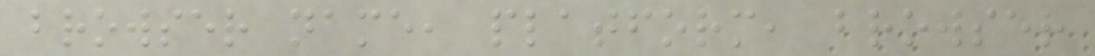browser name, platform, browser
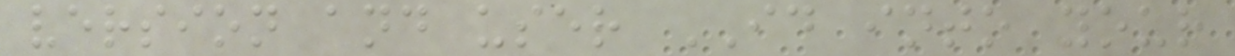version and user ID into your
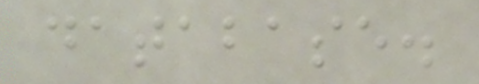database.
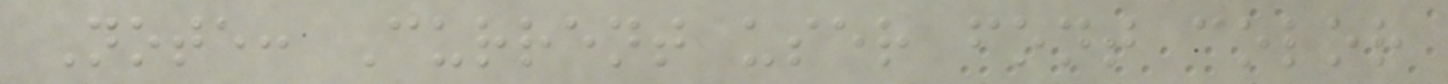Note: Current user font color
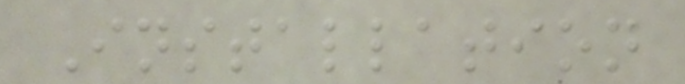Installation
